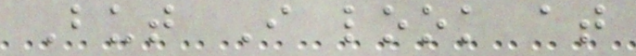But I look at
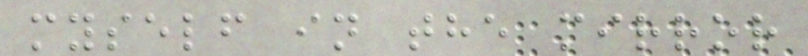myself in the mirror
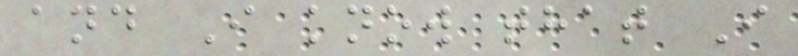and I know that I
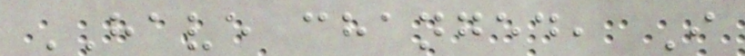HAVE changed, I
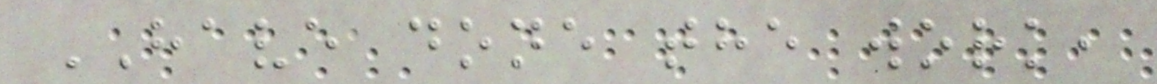HAVE done the work,
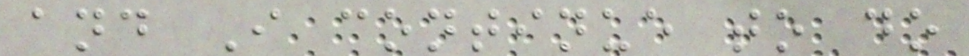and I continue to do
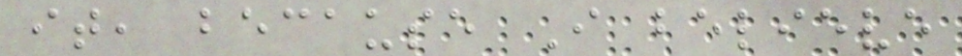it, because I believe
